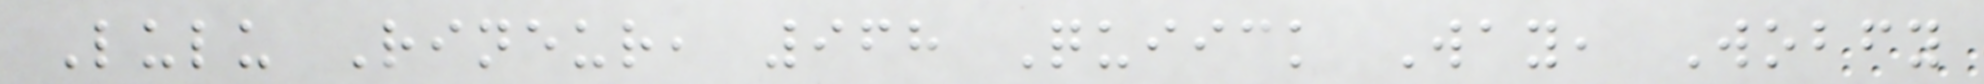Lulu Rineur, 968 Quiick Way, Wobfy
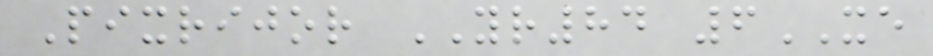Pixrijor YR84 6XE
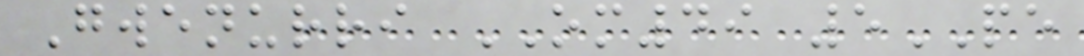Gwenurri OM49 5PE
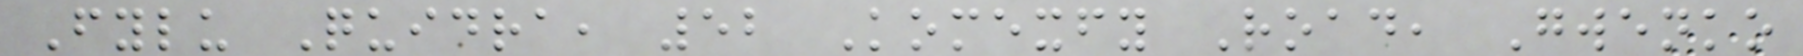Fylu Quidra, 52 Komexfy Road, Gwenko
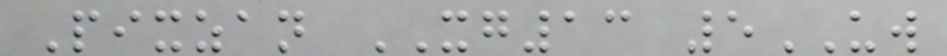Pixzan XG13 5UW
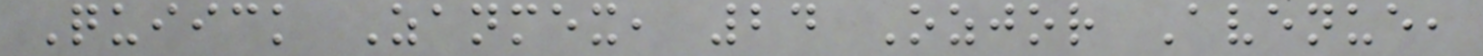Quiick Zanmex, 24 Ozjor Avenue,
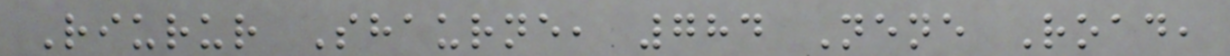Riurur Shaurne, 784 Nene Road,
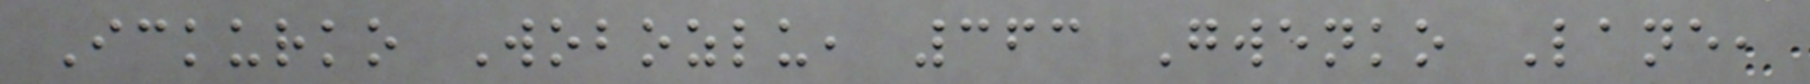Ickurko Wobozlu, 363 Gwenko Lane,
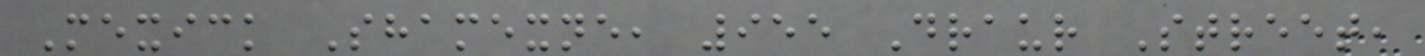Mexick Shamexne, 955 Draur Street,
